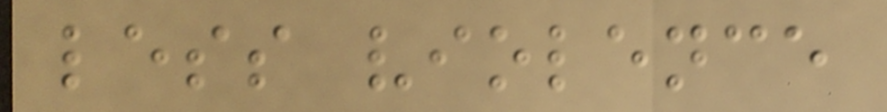less violence
